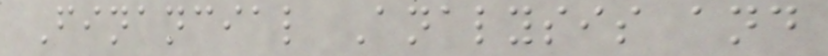Financial Analysis and
